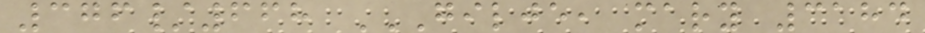376/668 GILJE, MARY 3184
